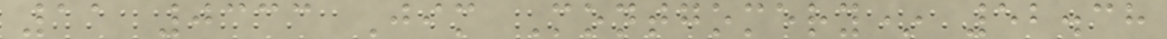11 0333 Jim Montgomery* 52.38
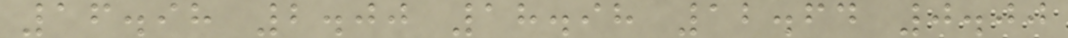16.98 2.00 18.98 12.64 0.00
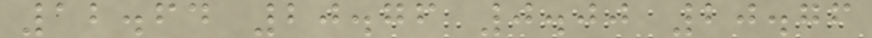12.64 20.76 0.00 20.76
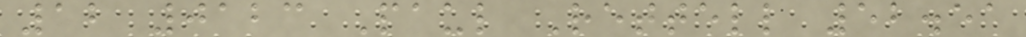12 0123 Paul Rettell 52.51
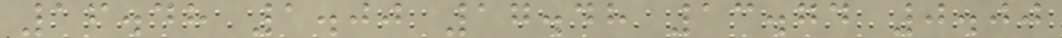16.48 1.00 17.48 13.74 0.00
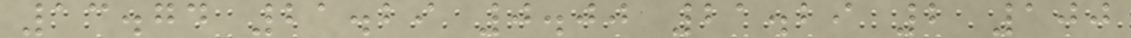13.74 21.29 0.00 21.29 2 100
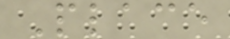Place
